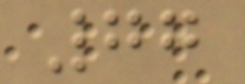77
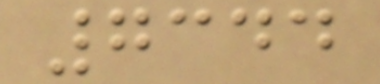7344
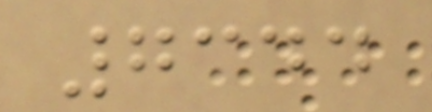7344
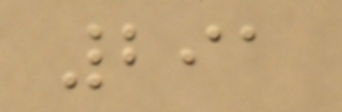291
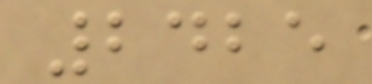2425
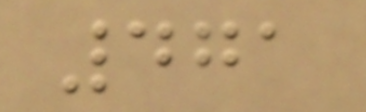471
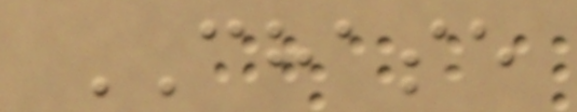CHASE
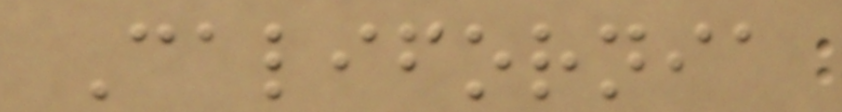California
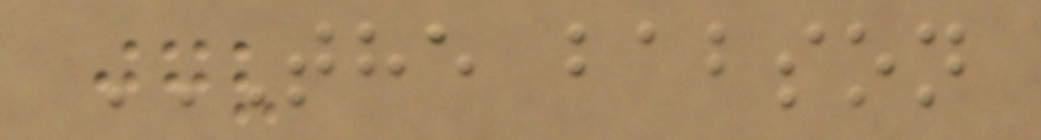THE BABSON
